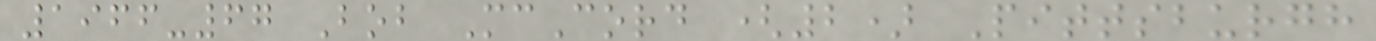1966-67 Bob McCord (2) Pittsburgh
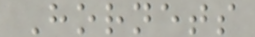Hornets
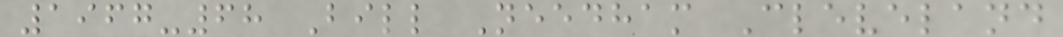1967-68 Bill Needham Cleveland
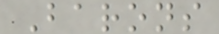Barons
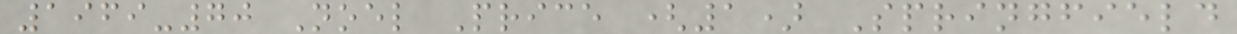1969-70 Noel Price (1) Springfield
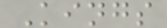Kings
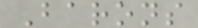Barons
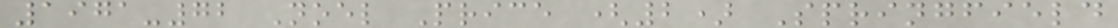1971-72 Noel Price (2) Springfield
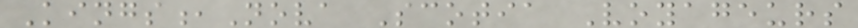Kings,Nova Scotia Voyageurs
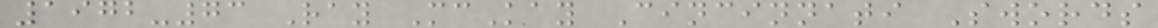1972-73 Ray McKay Cincinnati Swords
